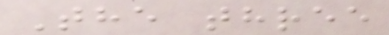The three
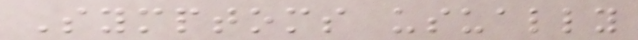Symptoms usually
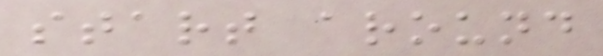start around
